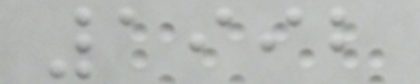1992
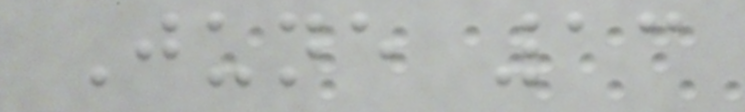June 13
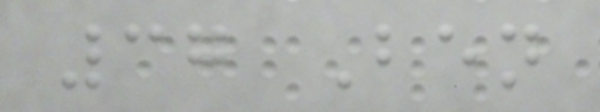37 Ben
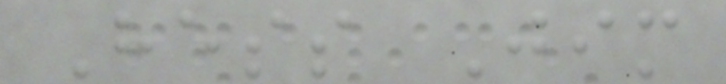Hess Jim
